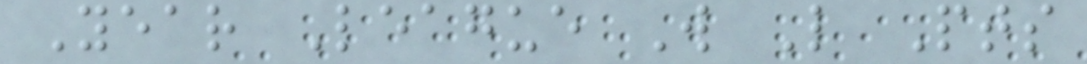Year League W L Pts
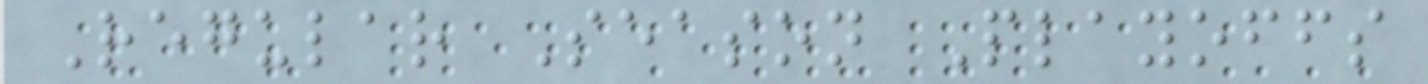Regular Season Playoffs
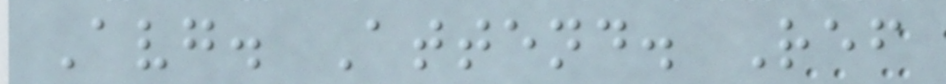Avg. Attend. Ref
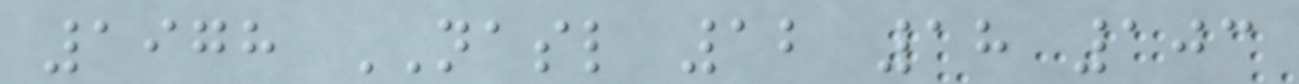1978 NASL 12 18 103
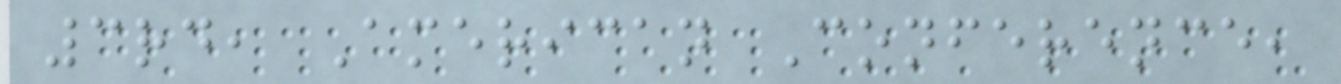3rd, American Conference,
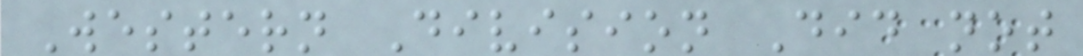Western Division Did not
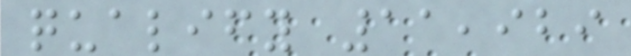qualify 11,929
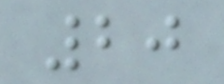20
